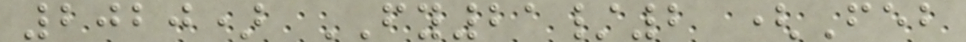2020) FY21/2 (Feb
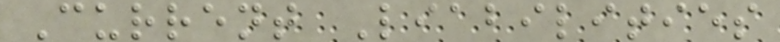Current Liabilities
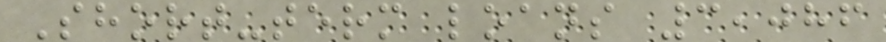Short-term loans 3,086
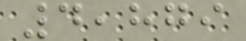4,879
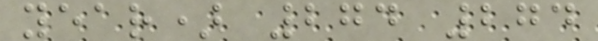year) 274 274
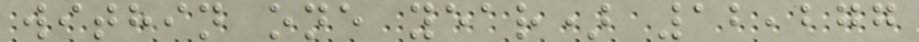within one year) 12,277
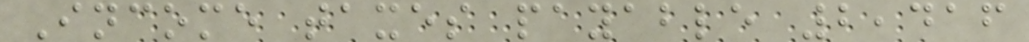Income taxes payable 2,416
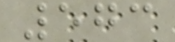573
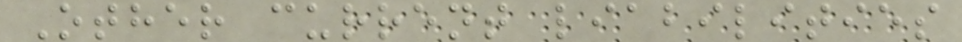Other current liabilities
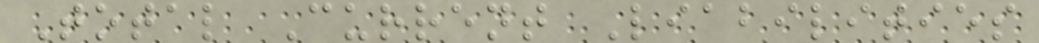Total Current Liabilities
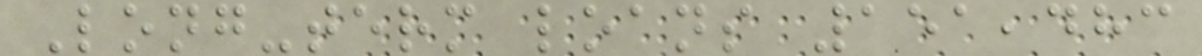Long-term loans 151,483
